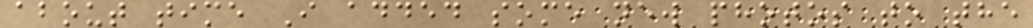about time I added some new photos to the
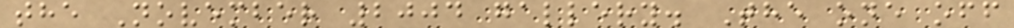the November 2004 gallery. The one off
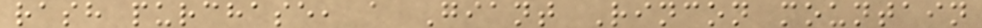rash purchase, a Giant Rincon mountain
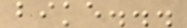bike...
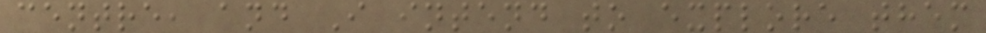centre, and I intend to explore them
